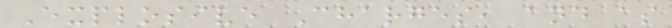Explosive Charges, and as
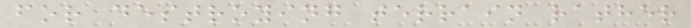for destroying terrain rather
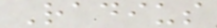Radius
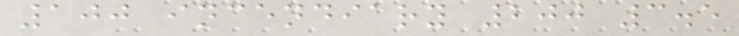100 incendiary 200 3.5
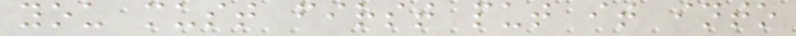you must first put it into
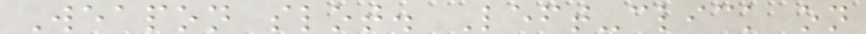Weapon slot. Left-click on
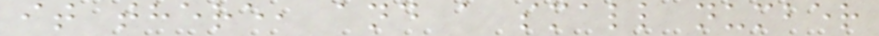it there, and a small number
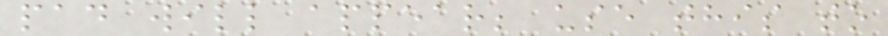pad will appear; use this to
